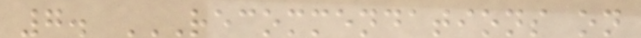7. RECOMMENDATIONS ON
